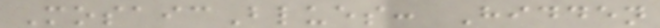MosaicBlues: Hidden
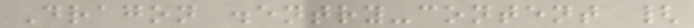Dragon .entry-content {
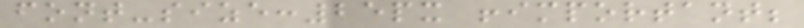font-size:25px !important;
